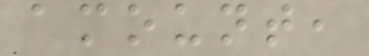amount,
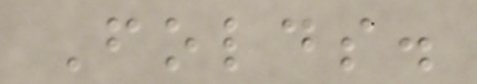Folds.
